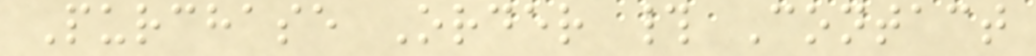Purchase Order # Contact
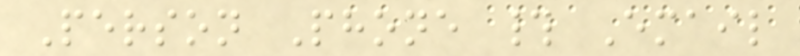Person Phone # Email
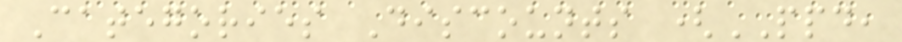Categories Discounts (PPD,
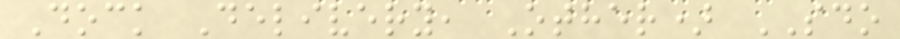Dock Delivery, Other) SDO
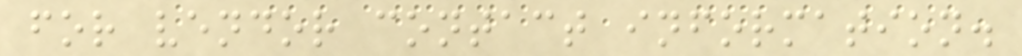for vendor contact information.
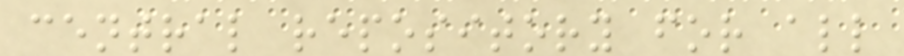central repository for all
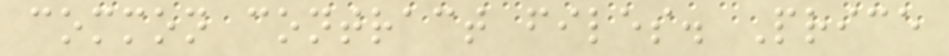common contract files. Price
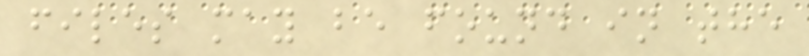files may be found in the
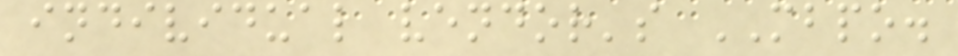individual vendor's MBPO.
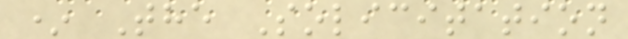* The Solicitation
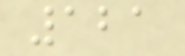121
